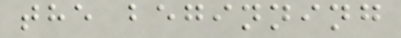the beginning
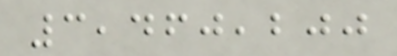3,460,200
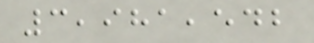3,981,542
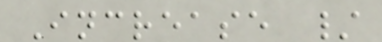Increase /
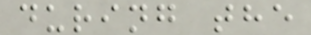during the
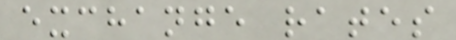exchange rates
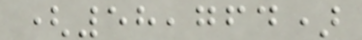(58,764)
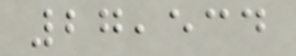27,534
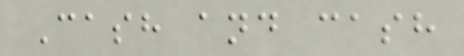Cash and cash
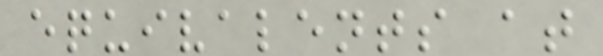equivalents at
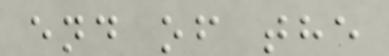end of the
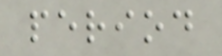period
